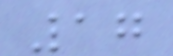17
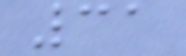31
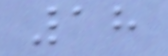18
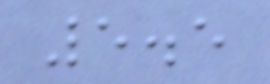5.5
